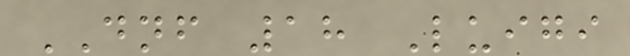DNF 18 Luigi
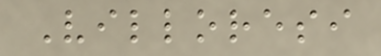Villoresi
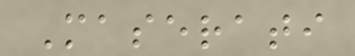Maserati
